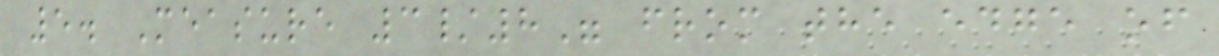5. Measure 3/8" from the edge of
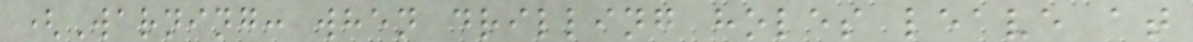(Warning: when drilling holes leave at
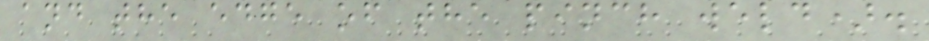and the edge of the pinch weld).
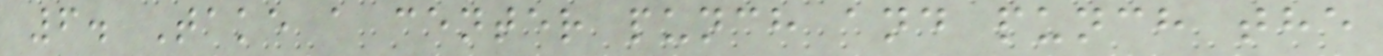6. Take a center punch and punch the
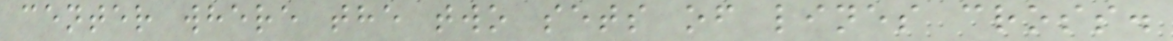center where the two sets of lines cross.
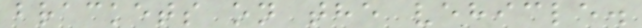brackets on the vehicle.
